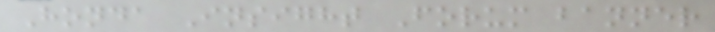Honda Insight Forum banner
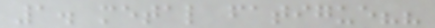1. metal fatigue??
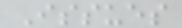Issues
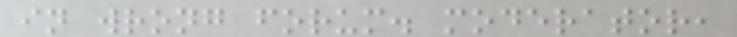in wrong forum. moderator,
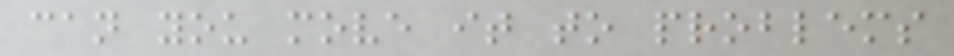can you move it to problems
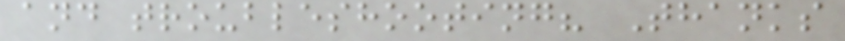and troubleshooting? Thanks
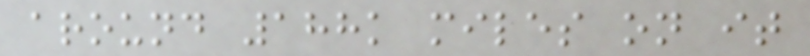around 188k miles on it
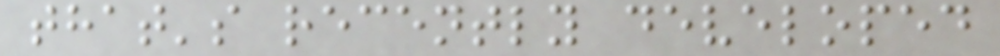that's recently developed
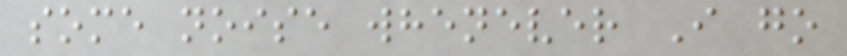some noise whenever I go
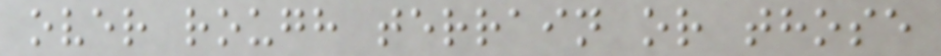over rough terrain or those
